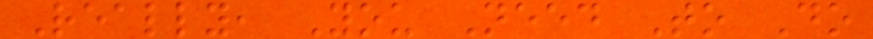Really, You Need To Do
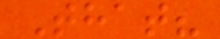That?
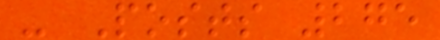- Posts 275
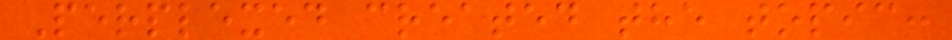Perplexed created the topic:
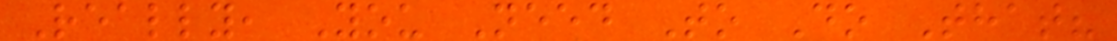Really, You Need To Do That?
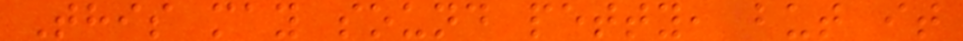This may sound petty, but it
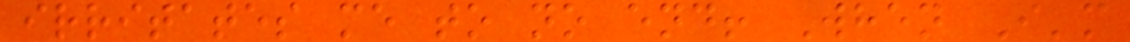irritates me to no end! When I'm
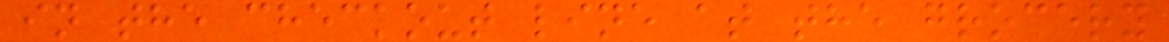in the checkout line at the grocery
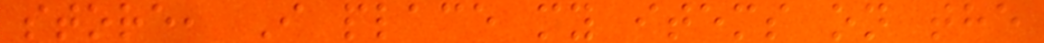store, I place my items on the
